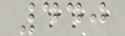440
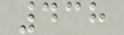438
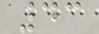43
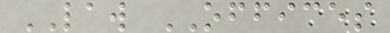LAW OFFICES
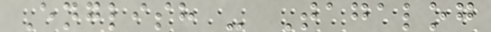English - Tagalog
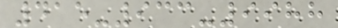415-933-9988
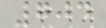704
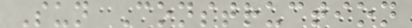Sun Construction
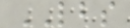LBS
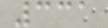331
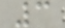3
